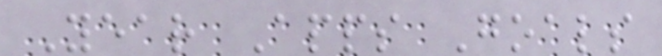Year Apps Goals
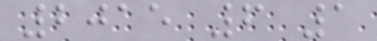2015 6 1
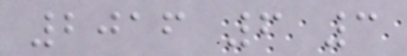2016 6 3
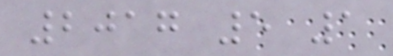2017 5 1
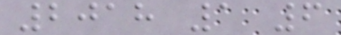2018 1 6
